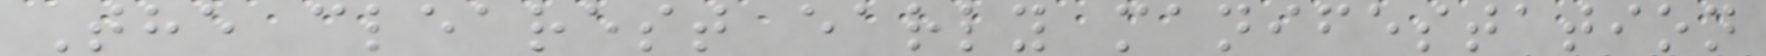The clearest early manifestation
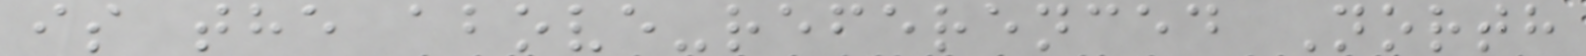is the above-referenced North
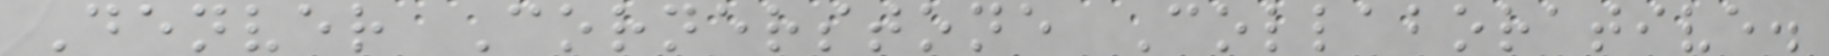Denver Cornerstone Collaborative.
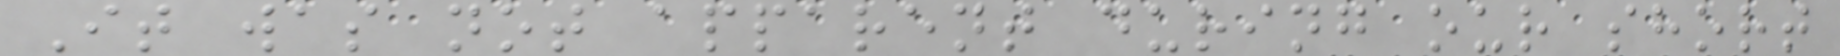It was not apparent during our short
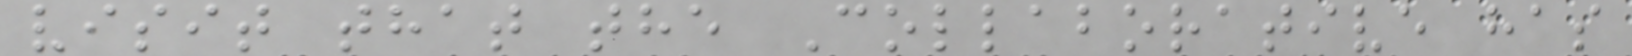visit that the Collaborative has
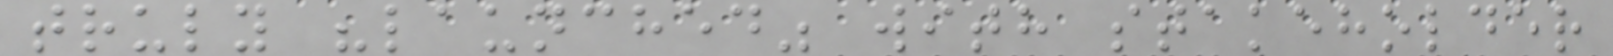truly "launched" with stakeholder
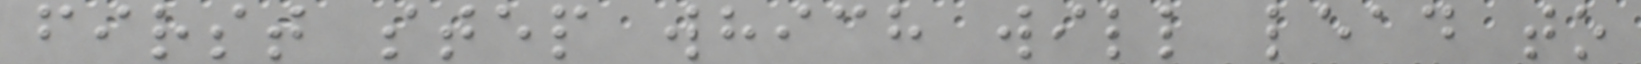first step which will lead to
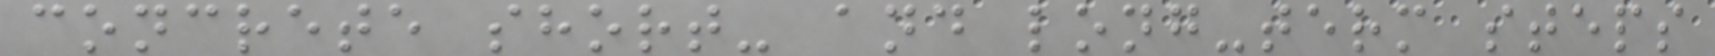concrete short- and long-term steps
